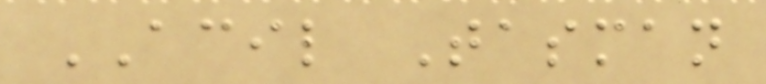ACIL Tasman
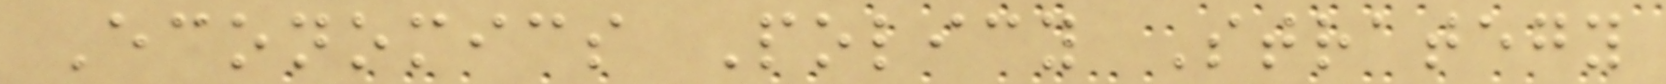Economics Policy Strategy
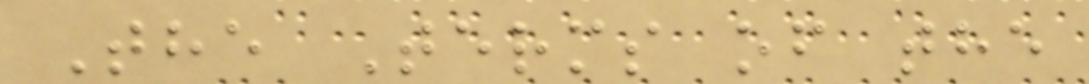The Terms of the
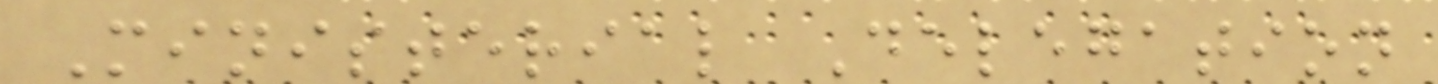Ministerial Delegation
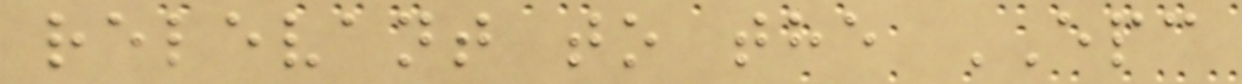relevant to the EPC
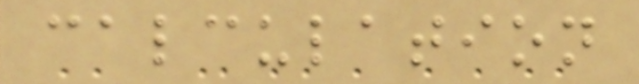calculation
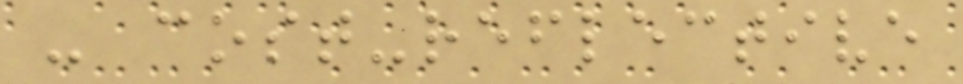- cost-reflective
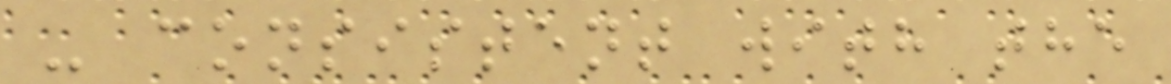- consistent with the
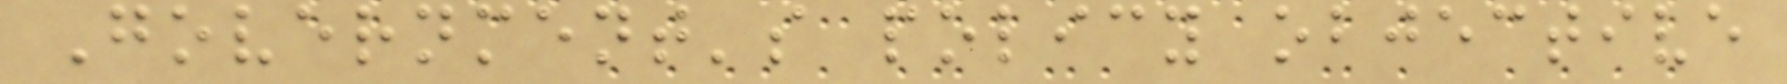Government's policy objective
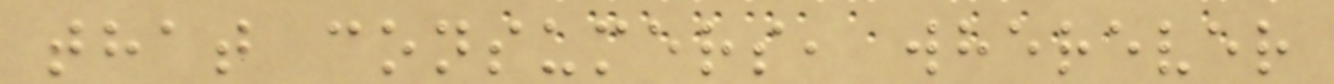that consumers, wherever
